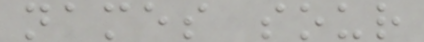names sour
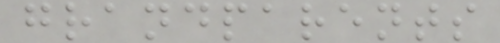grandparents
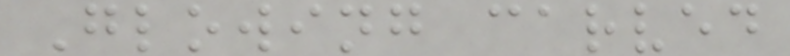Glowing carved
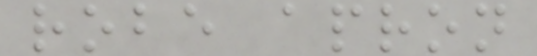robe apron
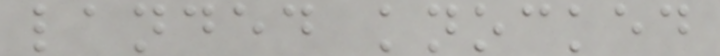landed knocked
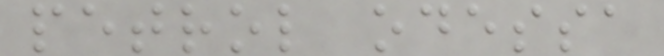petrol odessa
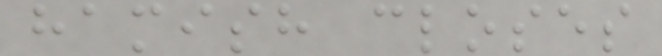hamish closes
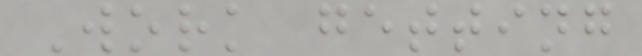Work getting
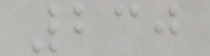230
